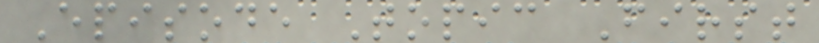Episode Topic First
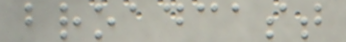broadcast
